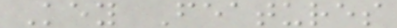Key Features
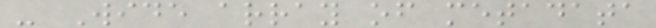- Wide array of metadata
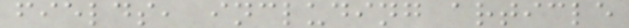fields, including article
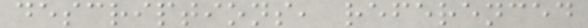descriptions, referenced
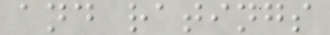and ratings
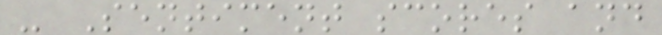- Sentiment scores and
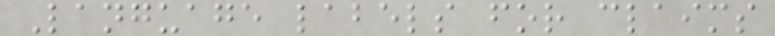Language labels for claims
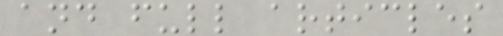and full articles
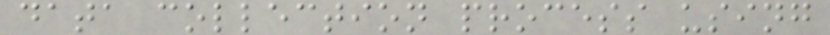data collection process using
